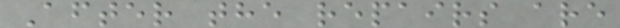After the repairs are
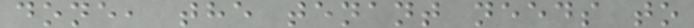done, the tenant needs to
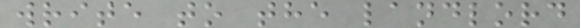write to the landlord
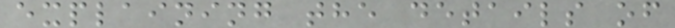explaining the details of
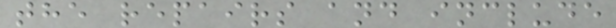the repairs and include
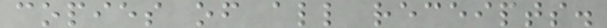copies of all receipts.
